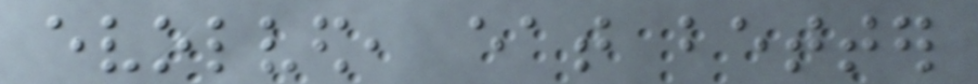evolved, eat better
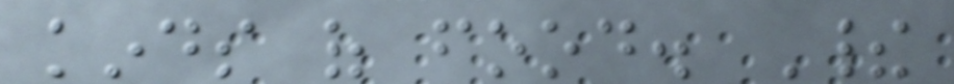kinds of food. Their
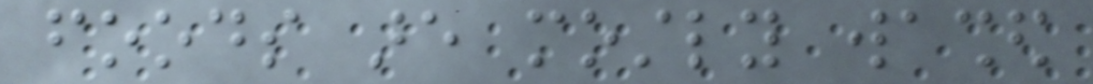foods are mostly washed
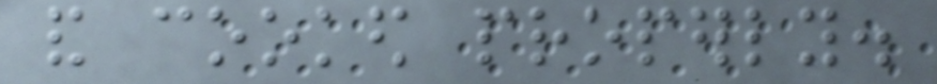and cooked properly.
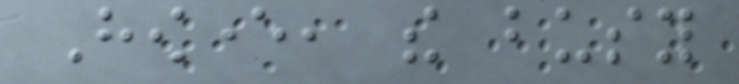However, the busy
